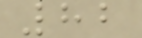82
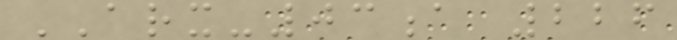ARX-03a 226
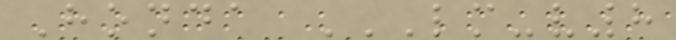Honda LM-V8
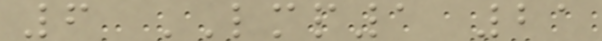6 LMP1 21
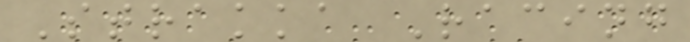Strakka Racing
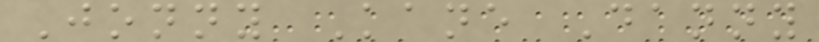Jonny Kane Danny
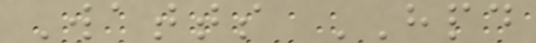Watts HPD
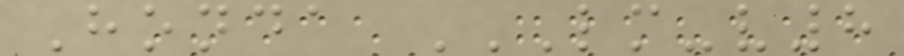Honda LM-V8
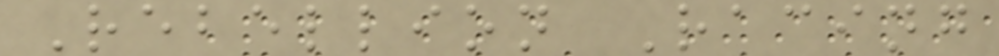Rebellion Racing
